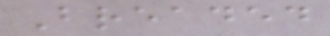Breaded
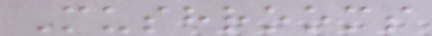Mushrooms
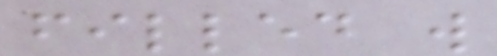filled w
